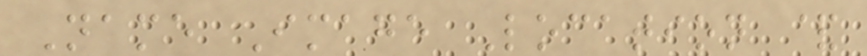Name Image Location &
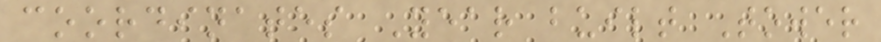coordinates Year built Tower
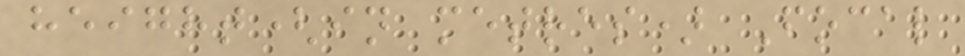height(in metres) Focal
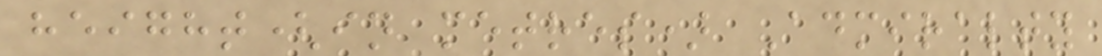height(in metres) Admiralty
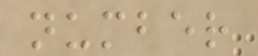number
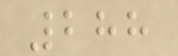288
